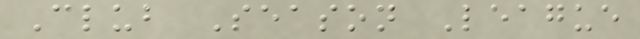Club Season League
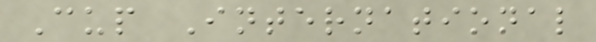Cup International
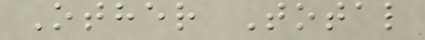Other Total
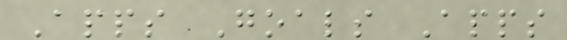Apps Goals Apps
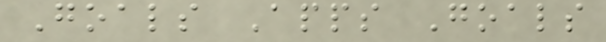Goals Apps Goals
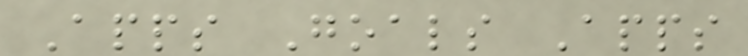Apps Goals Apps
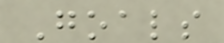Goals
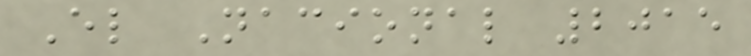El Nacional 2015
